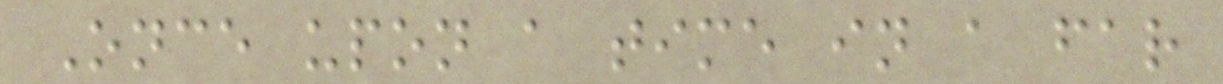Once upon a time in a far
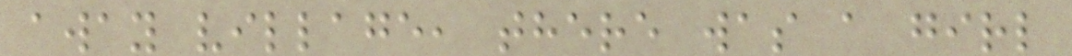away village, there was a girl
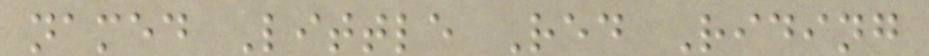named Little Red Riding
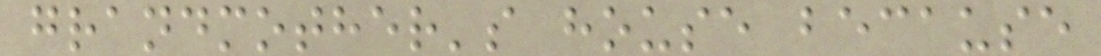grandmother's house because
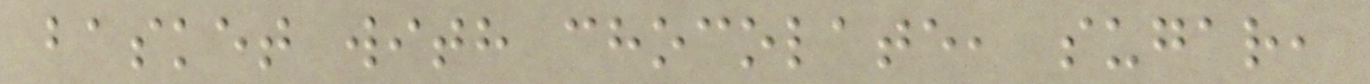basket with chocolate, sugar,
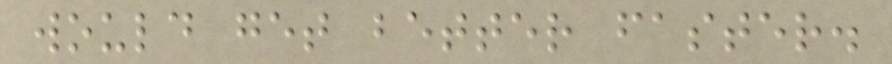would get better faster.
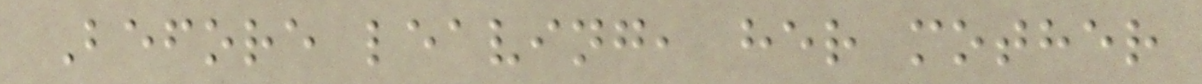Before leaving, her mother
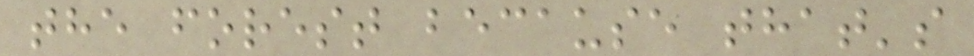the forest because that's
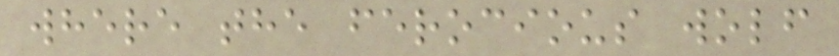where the ferocious wolf
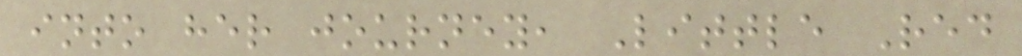into her journey, Little Red
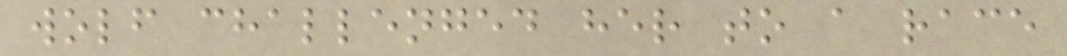wolf challenged her to a race
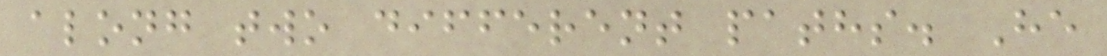along two different paths. He
